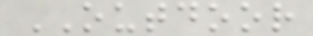OUTDOOR
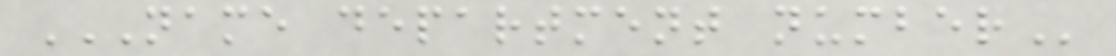NAME DEPARTMENT NUMBER
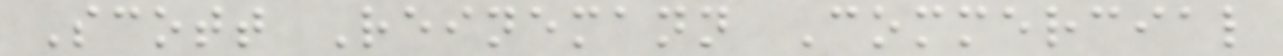Scott Reinemann Commercial
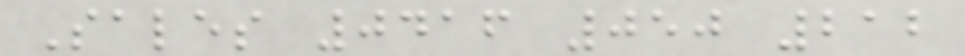Sales 0416 050 212
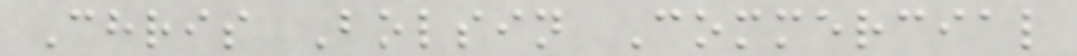Chris Bolsin Commercial
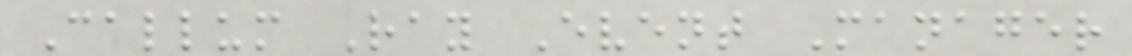Callum Ray Event Manager
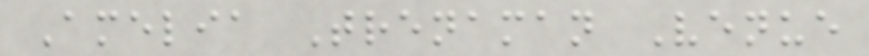Amelia Trenaman Venue
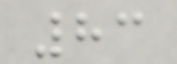83
